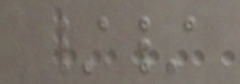//
